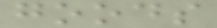goods
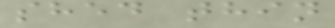shed thin
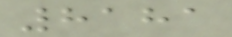8181
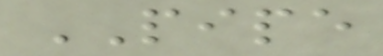PIPE
